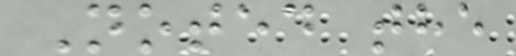Noted the
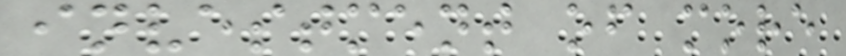investment of more
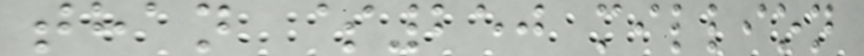than $250 million
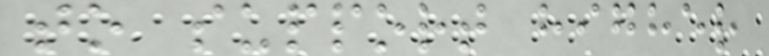to support higher
